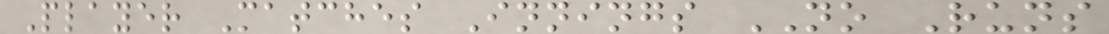Player Matches Innings NO Runs
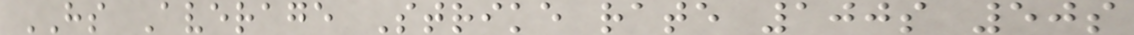HS Average Strike rate 100s 50s
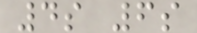4s 6s
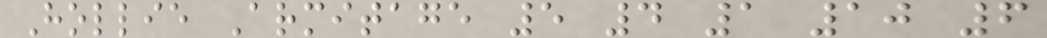Hollie Armitage 5 4 1 10 6
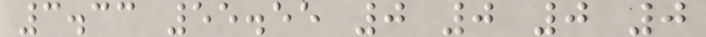3.33 55.55 0 0 0 0
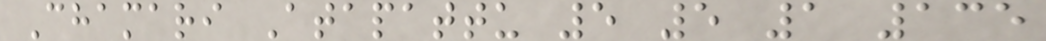Chamari Atapattu 5 5 1 135
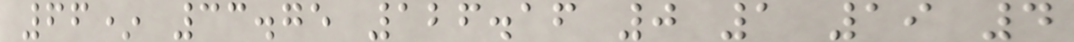66* 33.75 126.16 0 1 19 4
